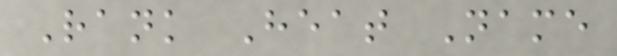Rank Heat Name
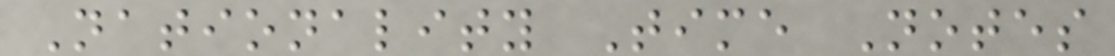Nationality Time Notes
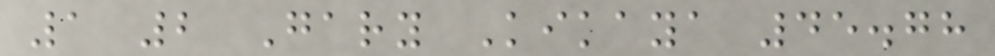1 2 Gary Kikaya 45.78
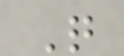Q
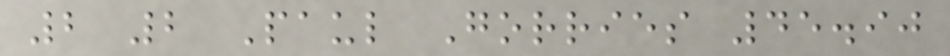2 2 Paul Gorries 45.90
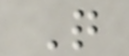Q
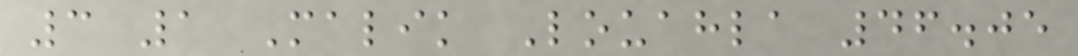3 1 Malik Louahla 46.05
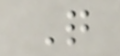Q
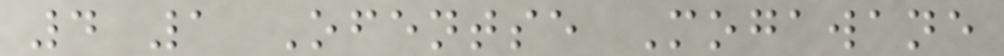4 1 Ofentse Mogawane
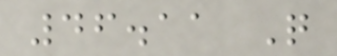46.11 Q
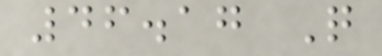46.17 Q
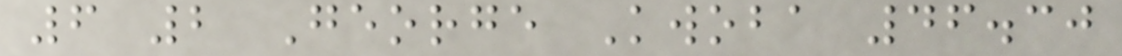6 2 George Kwoba 46.30
